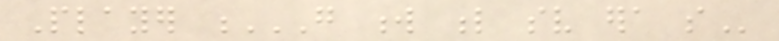Player G W L SV ERA SO
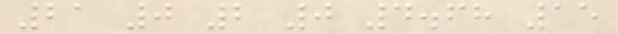21 0 2 0 4.68 15
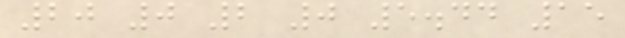20 0 2 0 5.44 15
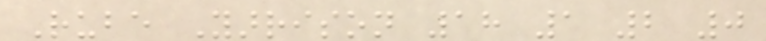Rube Yarrison 18 1 2 0
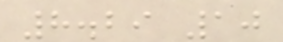8.29 10
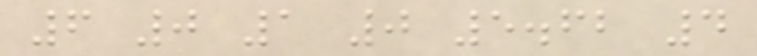6 0 1 0 5.62 4
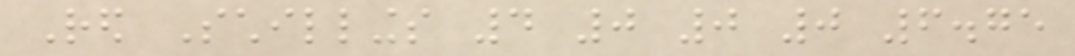Red Schillings 4 0 0 0 6.75
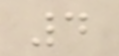4
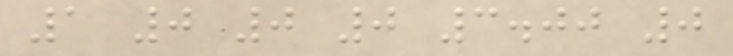1 0 0 0 3.00 0
